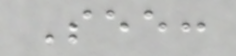See:
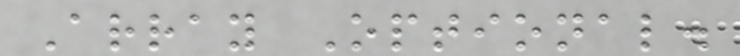Array Optional.
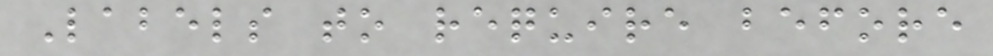Labels to require before
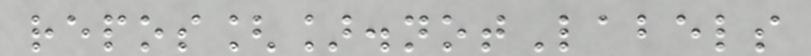repos[].notLabels
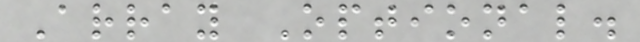Array Optional.
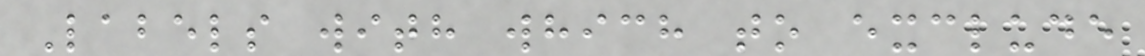Labels with which to exclude
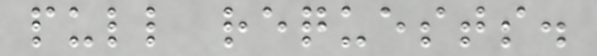pull requests.
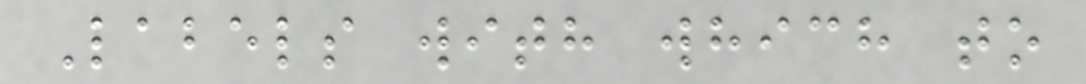Labels with which to
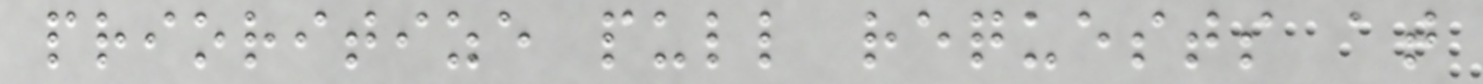prioritize pull requests at
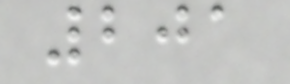201
